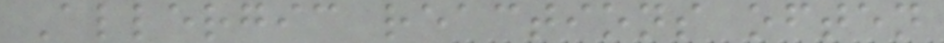Allergic reactions often
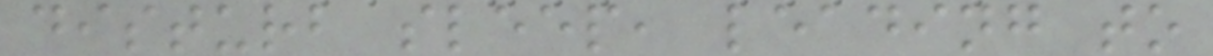disturb sleep, leading to
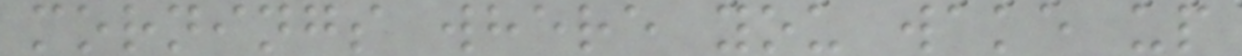mornings where you wake up
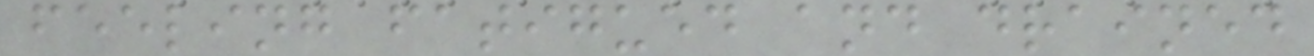feeling fatigued and drained
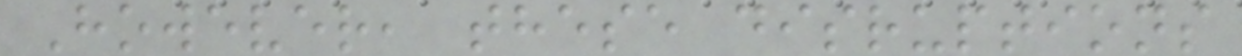However, these disruptions
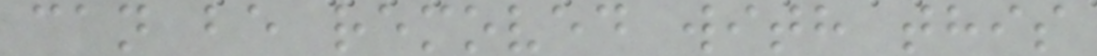can be removed with this
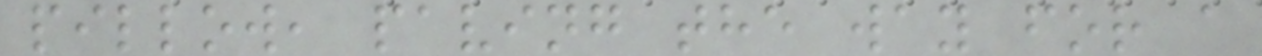pillow, paving the way for a
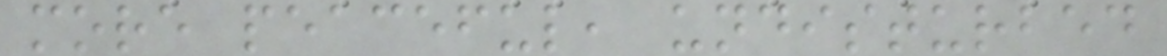more peaceful, undisturbed
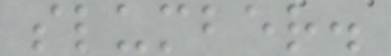slumber.
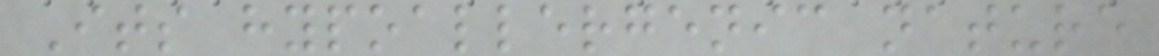Its hypoallergenic nature
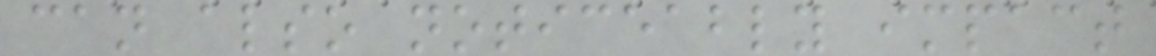can also noticeably impact
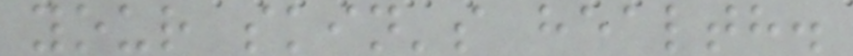your skin's health.
